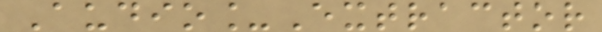Audio_Extractor
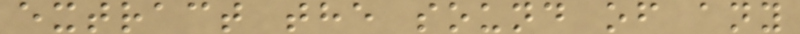extract the sound of any
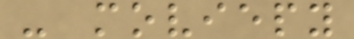- moviepy
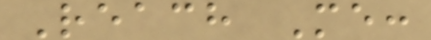Reach Me:
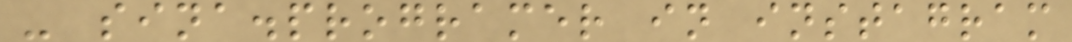- sina.programer in instagram
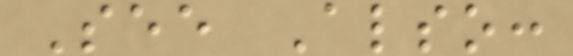See Also:
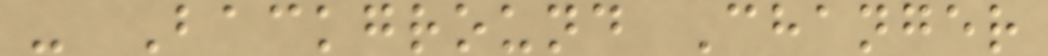- Background Changer
